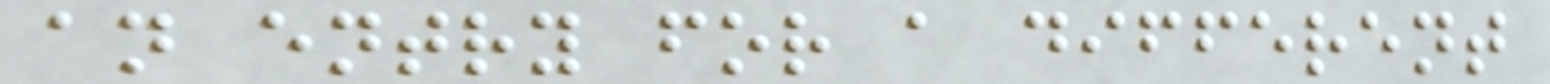an entry for a different
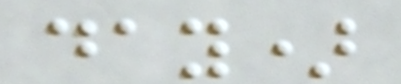day)
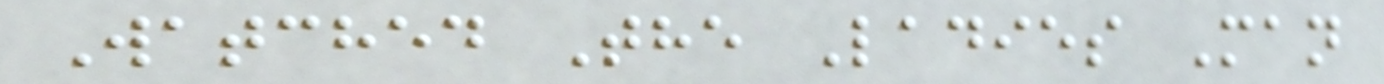Watched The Ladies Man
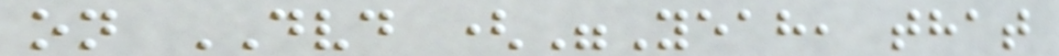on DVD ("Yeah, that
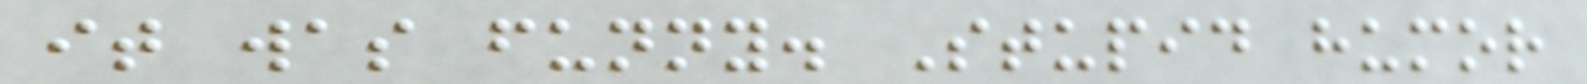it was funny. Stupid humor
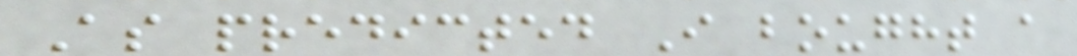As predicted I bought a
